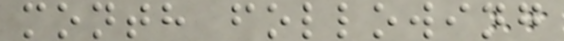month following
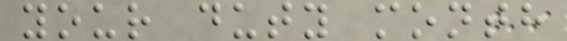your duty month
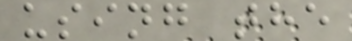using the
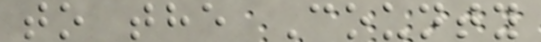to the County
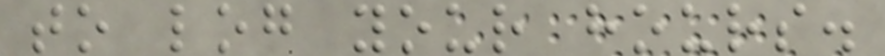to log your hours.
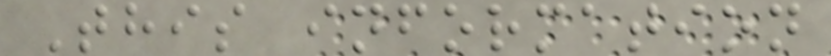This information
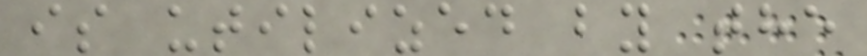is utilized by the
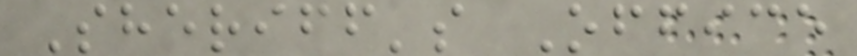Sheriff's Office
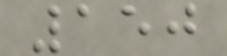150
